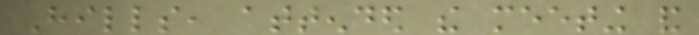Hills, attended the meeting and
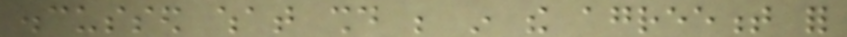discussed what should be in the agreement for
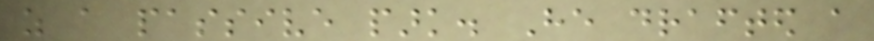as a passive park. He drafted a
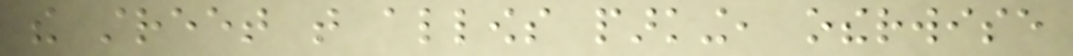the street that allows parking, otherwise
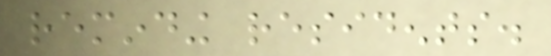reminding residents.
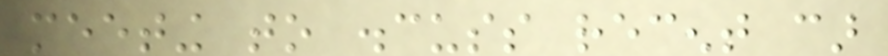meeting to discuss recent car
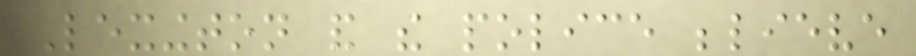Lexington and the police believe
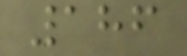186
